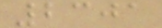2301
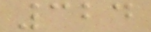324
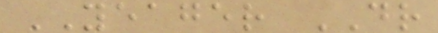YEAGER DR
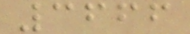3666
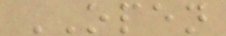OPEN
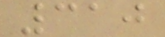310
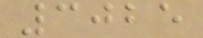3025
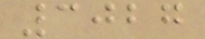3027
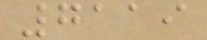7119
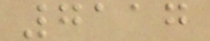7117
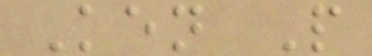Ken P
